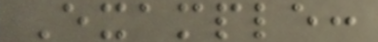Example:
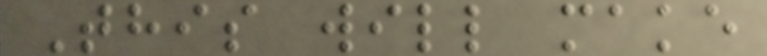This will make
